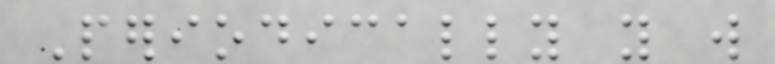Periodically you will
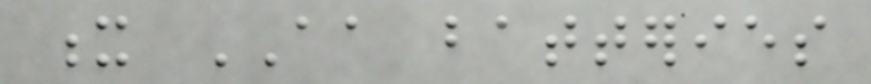x AA batteries
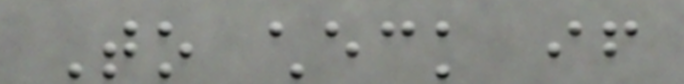To check if
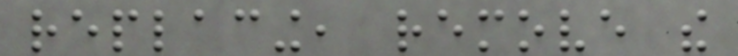replacing, remove the
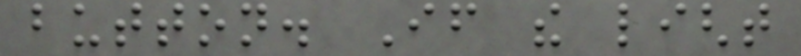button. If the light
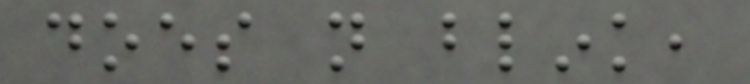does not blink,
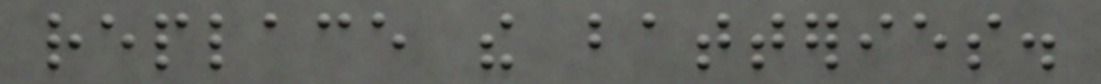replace the batteries.
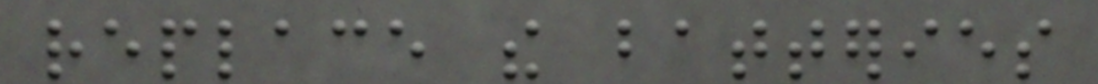replace the batteries
